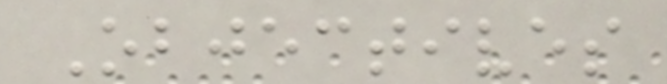Objectives
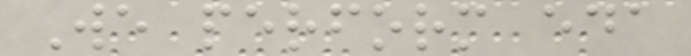We perform eda
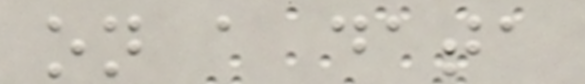on a data
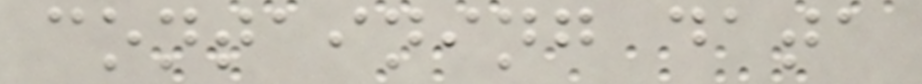containing data
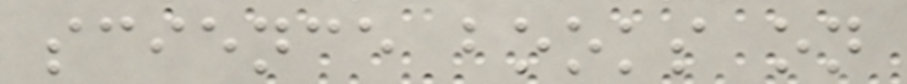science books on
